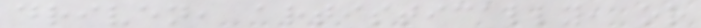driven, artistically, or
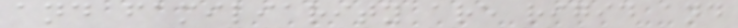and familiarity are rigid and
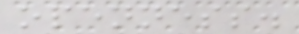openness.
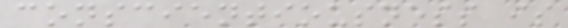conscientiousness is
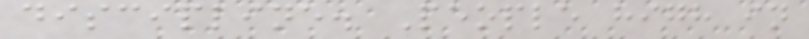discipline. People high in
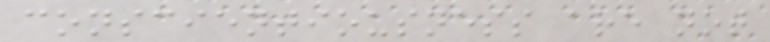conscientiousness are not
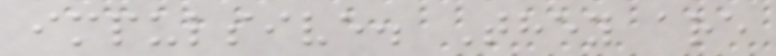impulsive. They are
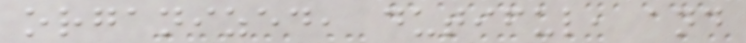organized, dutiful, and
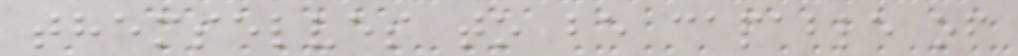themselves to be capable of
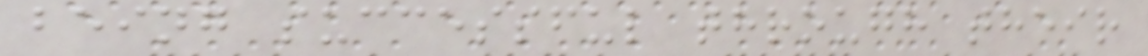being successful through their
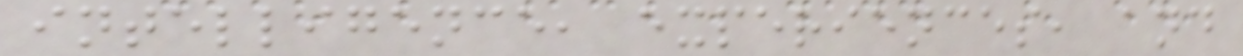intelligence, experiences, and
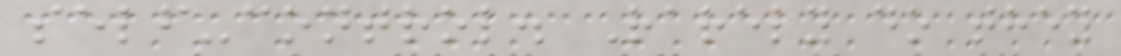self-control. Rarely do they
